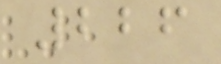226
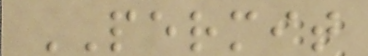PERMIT
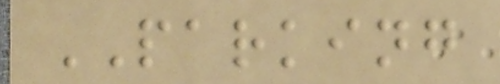PARKING
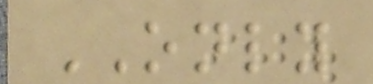ONLY
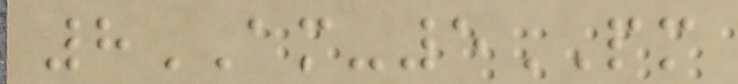8AM-5PM
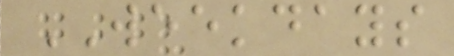WEEKDAYS
